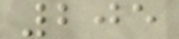205
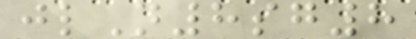jlN8sg8
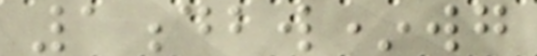1dbw*wg
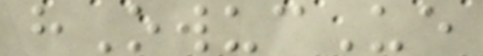hOwucUe
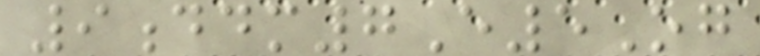9ddm7E5Og
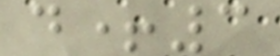d+3
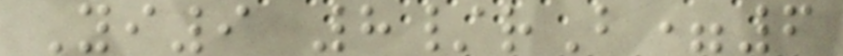Yi9 8/rB=6
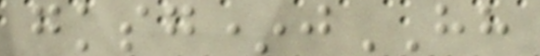gksg*jHH
